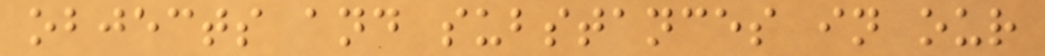objects and substances in our
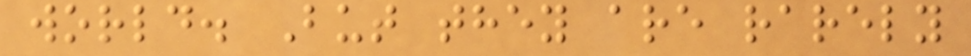world. But they are rarely
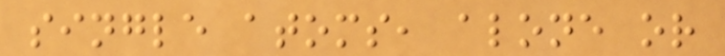single atoms, alone or
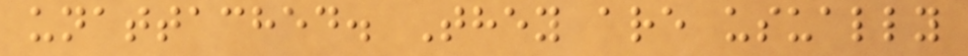unattached. They are usually
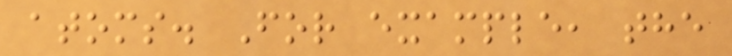atoms. For example, the
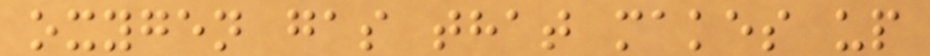oxygen gas that makes up
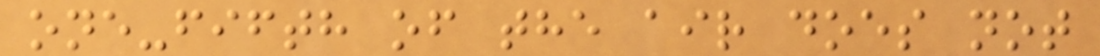one-fifth of the air does not
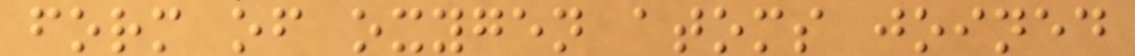form of oxygen atoms joined
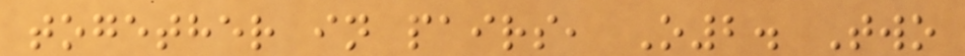together in pairs, O2. Two
